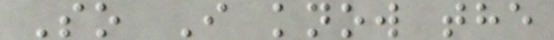So I know the
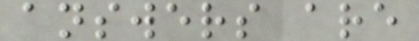answers are
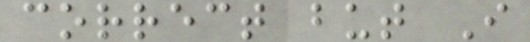correct but I
